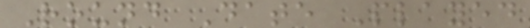Round Date Played
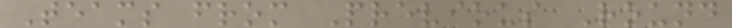Teams from Previous Round
